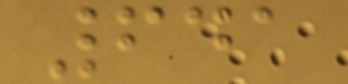641
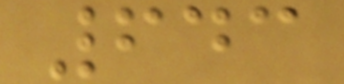643
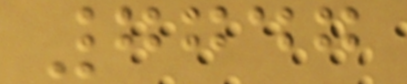7747
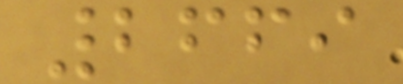2669
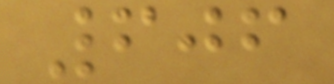606
